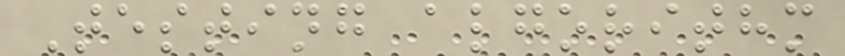Testing algorithm
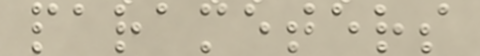parameters
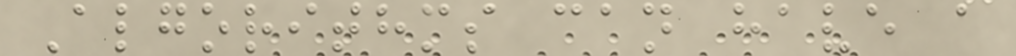Algorithms can have a
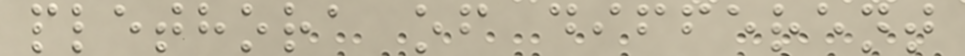plethora of different
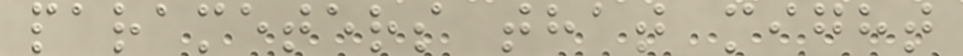parameters that might
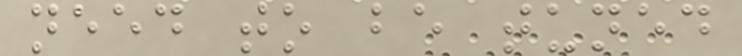need to be tuned
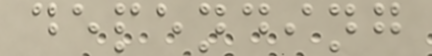depending
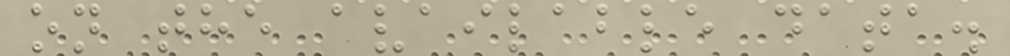on the available data.
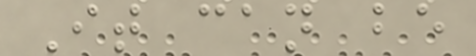It can be
